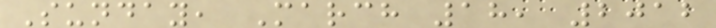Sunday, March 18, 2012
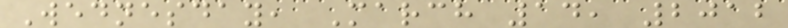Wednesday, March 14, 2012
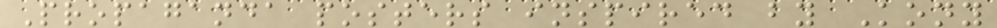Propaganda posters inspired by Kony
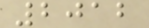2012
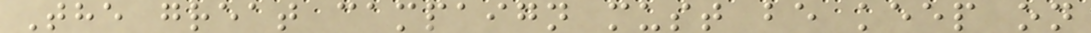The great campaign must be keep on
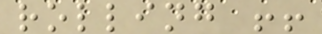rolling !!
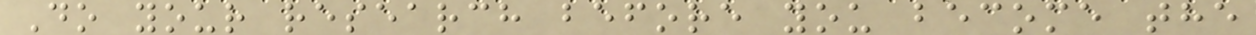Do your research before you become the
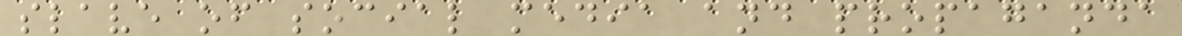slave of social media and propaganda
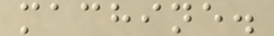machine.
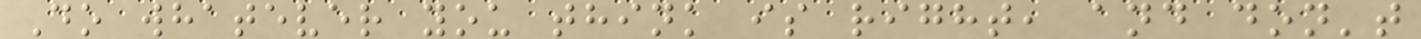Do whatever you think is right, and don't
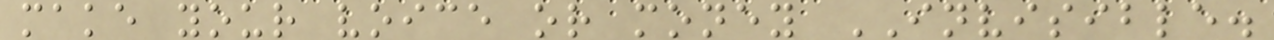make your voice or money INVISIBLE.
